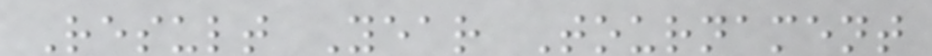Result Year Tournament
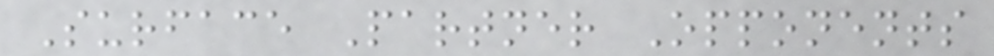Surface Partner Opponents
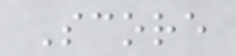Score
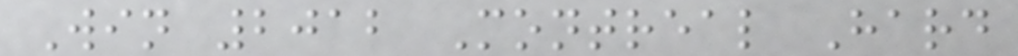Win 2012 Montreal Hard
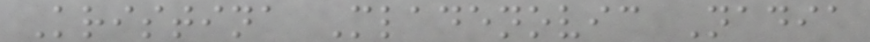Kristina Mladenovic Nadia
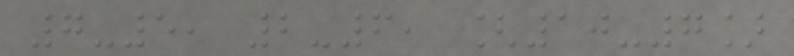7-5, 2-6, [10-7]
